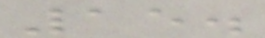15.
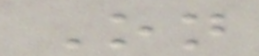On
